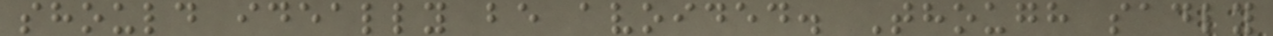should ideally be avoided. Though sadly
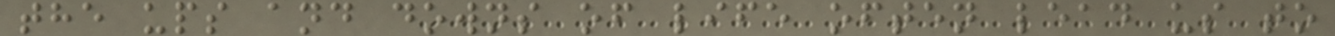the ups and downs of life often lead us to
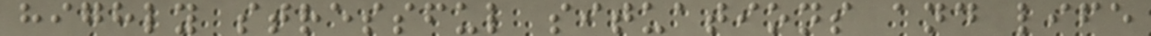highly stressful situations and life
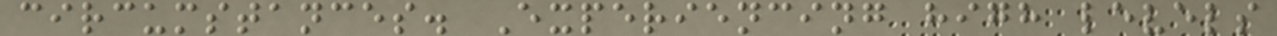circumstances. Experiencing high levels
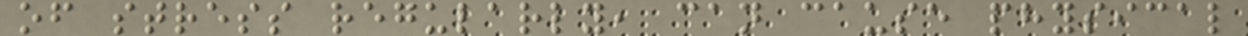of stress regularly, can cause physical
